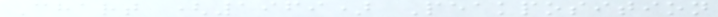Chart (1969) Peakposition
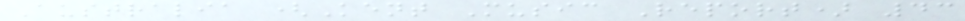Australia (Kent Music Report) 43
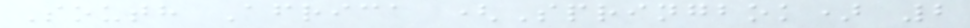South Africa (Springbok) 2
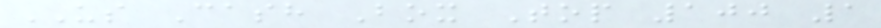US Cash Box Top 100 1
